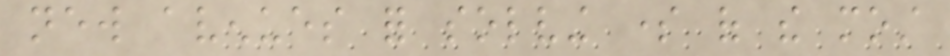new avenues for solving some of the most
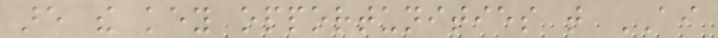are the key opportunities that AI
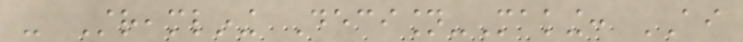- Streamlining Decision-Making: AI
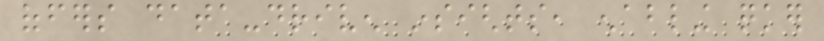offers data-driven insights, enabling quicker
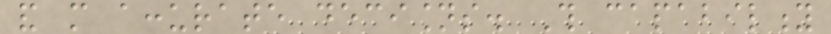and more accurate decisions. This capability
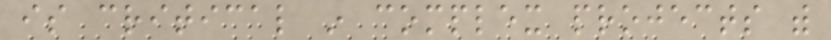is critical in complex projects with
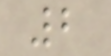2
